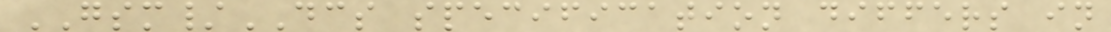GSM/DCS specification differs in
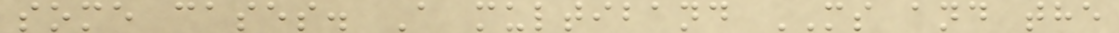some cases. A multiband MS and the
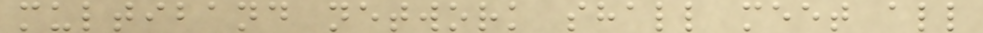multiband network shall meet all
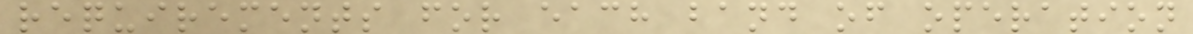requirements for each band of operation
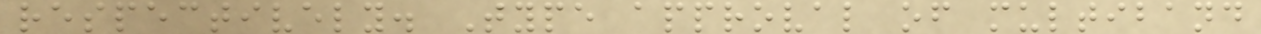respectively. Type approval of multiband
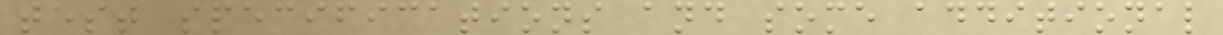test specifications and some additional
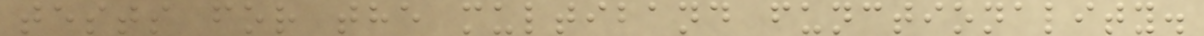tests for the multiband functionality.
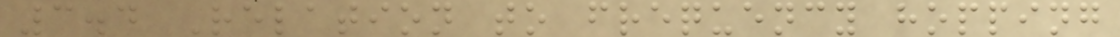3.4 Relation to frequency hopping
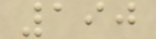190
